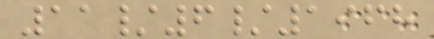11/6/1968
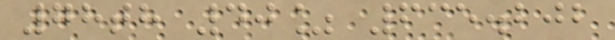78th 40% 635.202
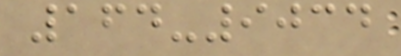164-9034
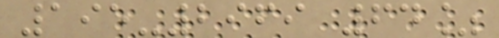195-2969 64%
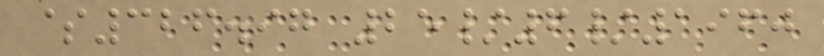$326.97 25/6/1960
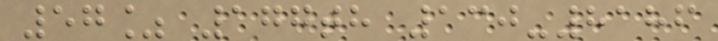57% 177th 130-8186
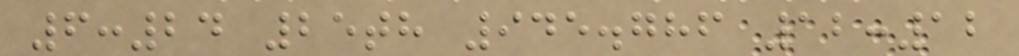6:24 25th 945.786 12:12
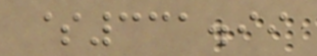$331.99
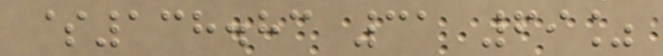$138.83 31 69%
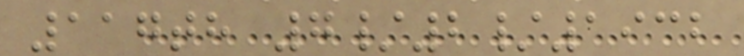117th 7/2/1932
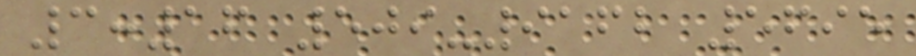3:16 509-9162 5695
